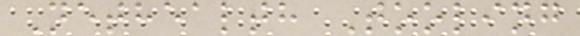Nethealth Tooling
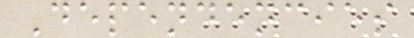Dependencies
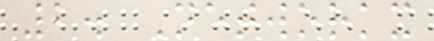2. Networkx
